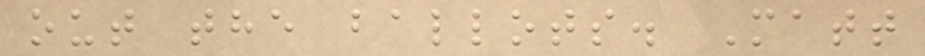out the ballots. Matt
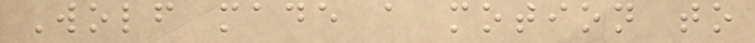Wolf made a motion to
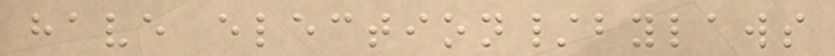have election/bylaws
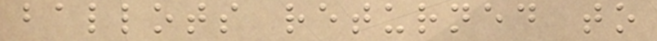ballots returned to
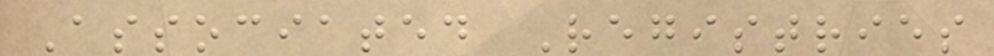Associated Registries
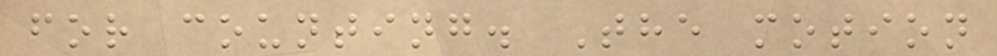for counting. The motion
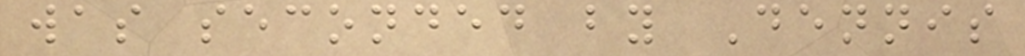was seconded by Dennis
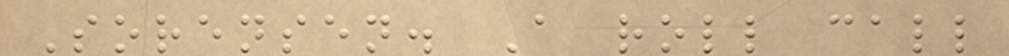Sorensen. A roll call
